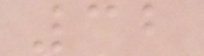32
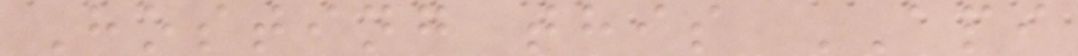Hosting this API
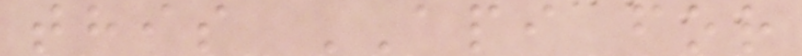this API for
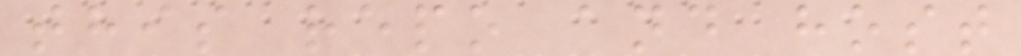this repo and host
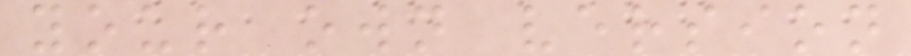your own version
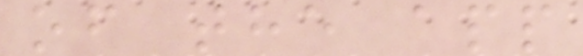of the app
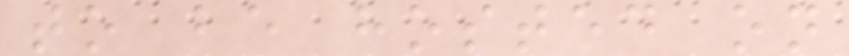to be hosted on
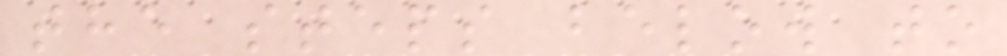the steps below to
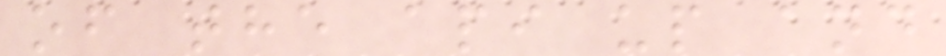of the api up and
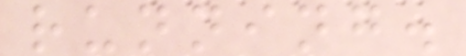running.
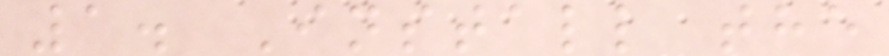1. Install the
